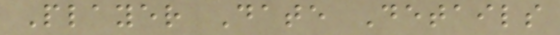Player Date Details
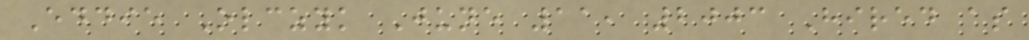Eddie Olczyk June 11, 2003 Hired as
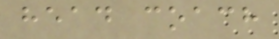head coach
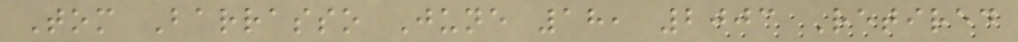Tom Barrasso June 18, 2003 Retired
